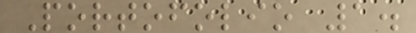Portofolio 1.
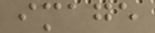image
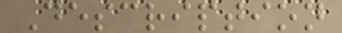Description
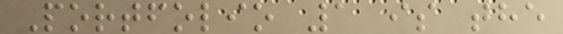Portfolio 1 is the
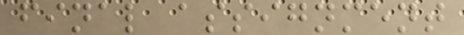final assignment
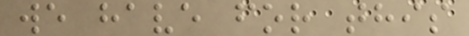we have for this
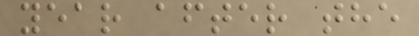year after the
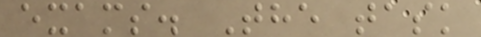exams. The task
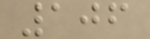106
